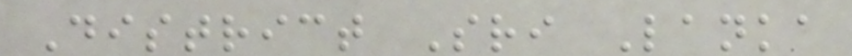District Sri Lanka
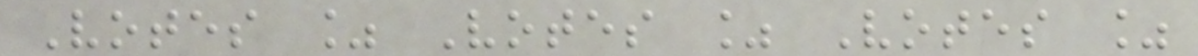Votes % Votes % Votes %
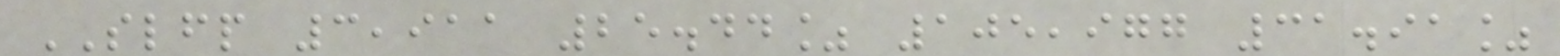SLFP 3,911 25.44% 105,977 31.91%
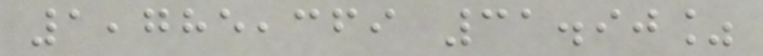1,785,369 31.90%
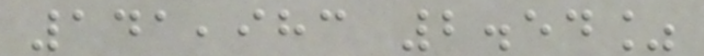141,983 2.54%
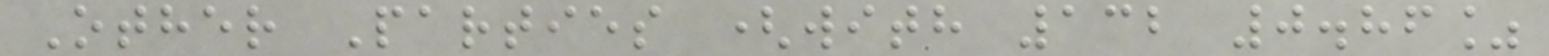Other Parties (with 132 0.86%
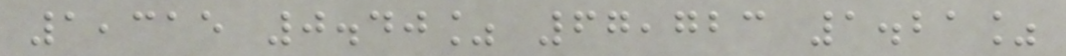1,315 0.40% 67,723 1.21%
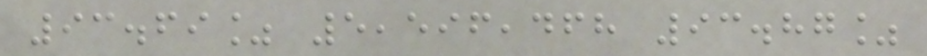93.69% 5,596,468 93.87%
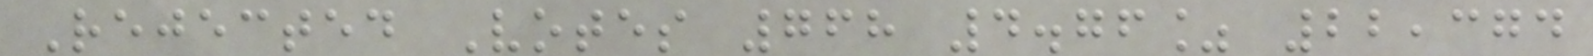Rejected Votes 768 4.76% 22,374
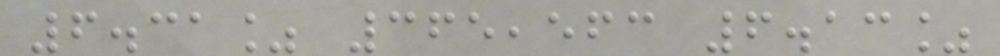6.31% 365,563 6.13%
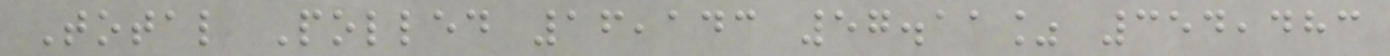Total Polled 16,143 57.11% 354,483
